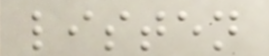listen
